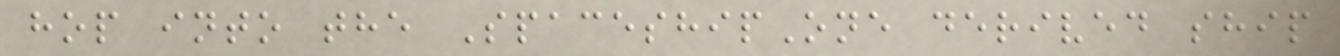hop into the SpaceshipOne derived ship
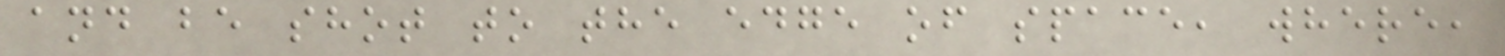and be shot to the edge of space, where,
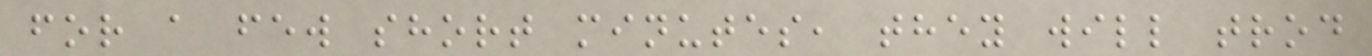for a few short minutes, they will trod
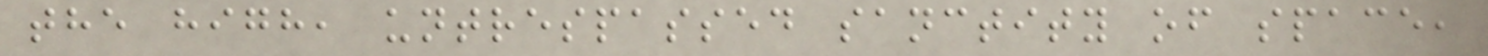the high, untrespassed sanctity of space,
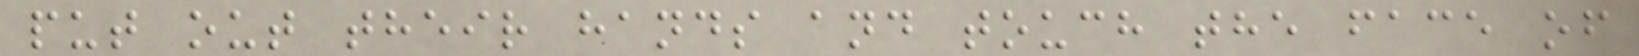put out their hands and touch the face of
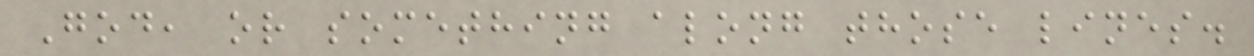God, or something along those lines.
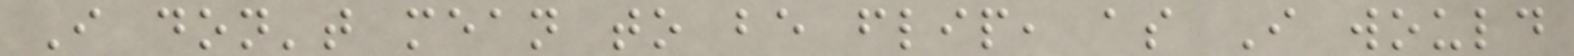I don't mean to be flip, as I would
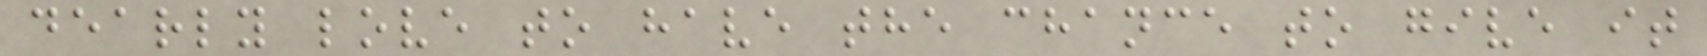dearly love to have the chance to give it
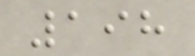198
